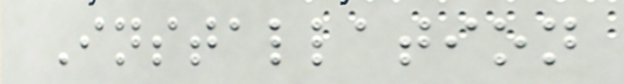Installation
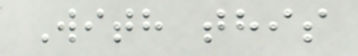With this
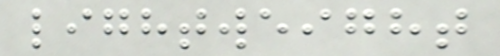lightweight
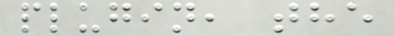plugin, the
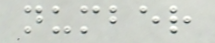number
